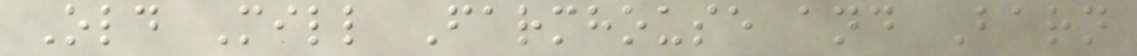Old Mill Farmhouse and Barn
